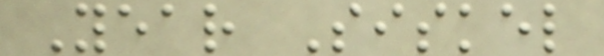Year Siskel
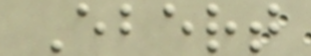Ebert
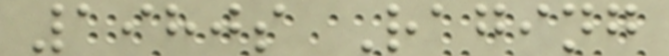1980s Raging
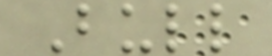Bull
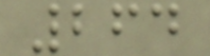264
